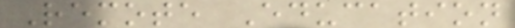Remote Education
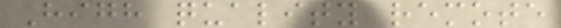High quality remote
